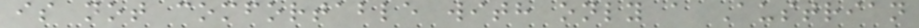is not comfortable with only a Austrian
